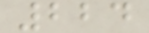224
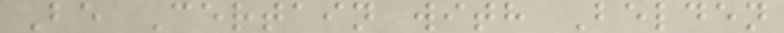Be Certain with Belden
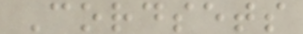Cordsets
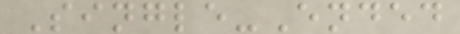Single-Ended
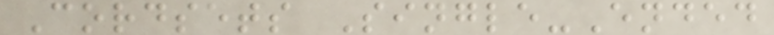Cordsets Single-Ended
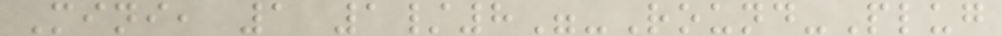Mini, 1 1/8"-Round-Plug
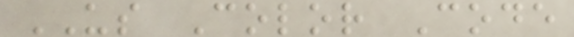US Color Code
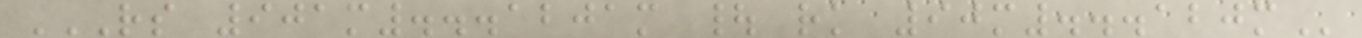RS 901M...1201M | RK 90M...120M
